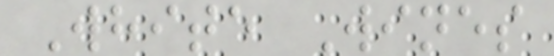White Wines
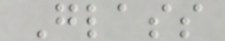Glass
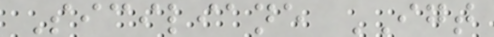Siciliane IGT
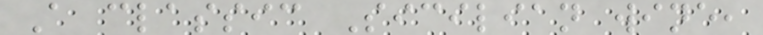A classic Sicilian wine,
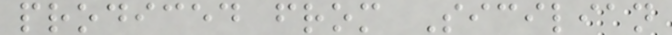prodiced from Sicilian
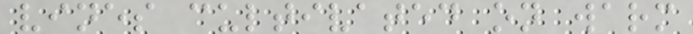vines cultivated on warm
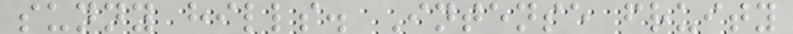sunny hills. Intense fruity
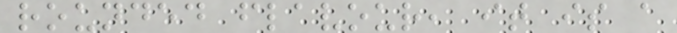rounded flavour, it is a
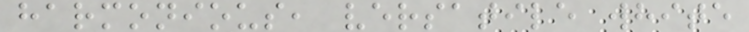harmonious, versatile white
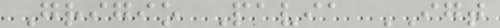Grigio Pavia IGT
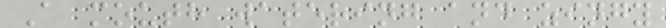A mouth watering and zingy
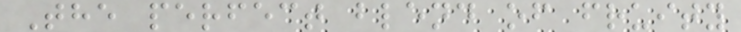The perfect blend of fruity
